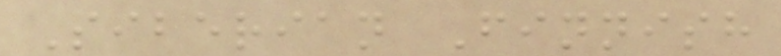Siberian Finnish
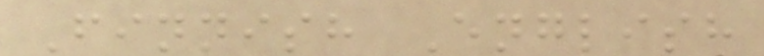Finnish English
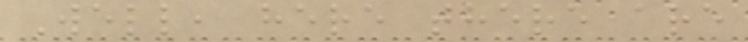Well, here there are
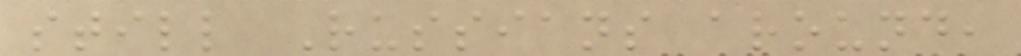still Russians around,
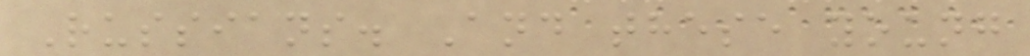Russians. And these young
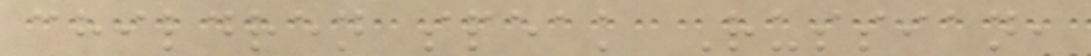children speak Russian,
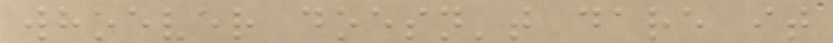whoever doesn't dare it
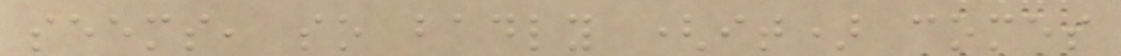seems, so badly (it) comes
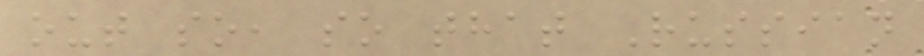out so, so that Russian
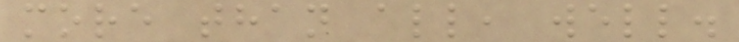more than all, well.
